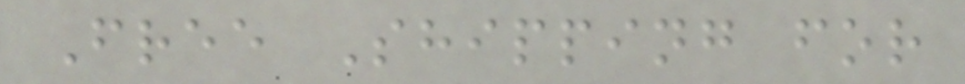Free Shipping for
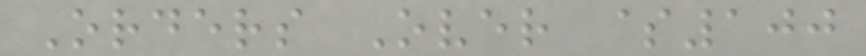Orders Over $100
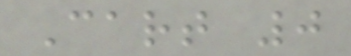Cart 0
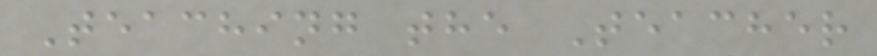Teaching the Teacher
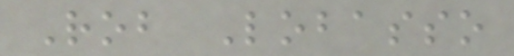Rob Lobasso
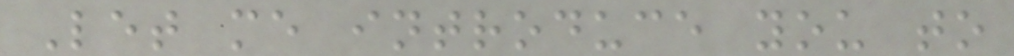Let me introduce you to
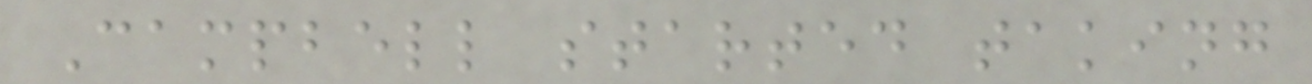Campbell started taking
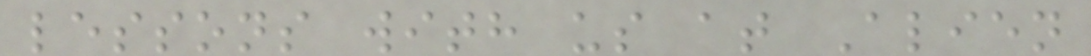lessons with us at Alien
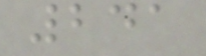241
